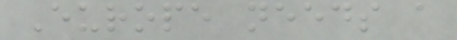Europe needs a
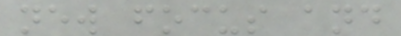new focus and
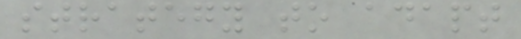strategy to adapt
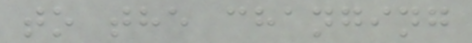to the changing
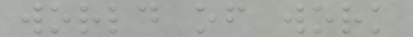world of work
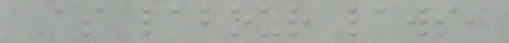As labour laws,
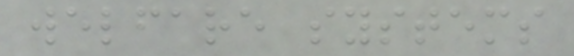welfare systems
